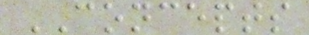CONCEPTS
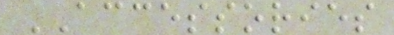ACCESSORIES
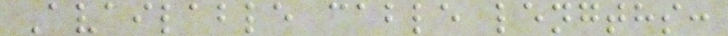Available cable lengths:
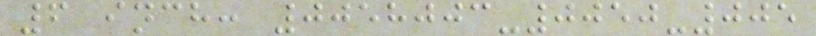6 inch: 0058003-0050-005
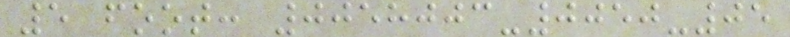5 foot: 0058003-0050-05
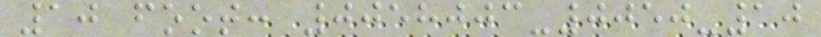10 foot: 0058003-0050-10
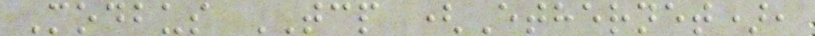Modbus TCP (Ethernet),
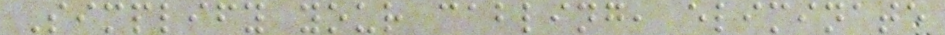Simplify your cabling, eliminate
